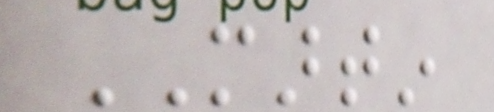MARTIN
